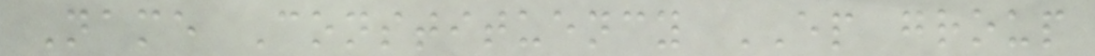Name Constituency EP group
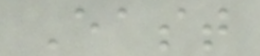East
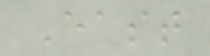East
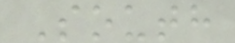South
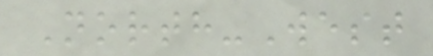North-West
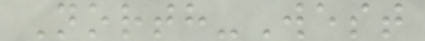North-West
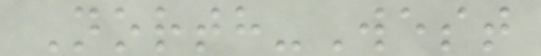North-West
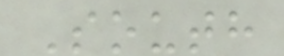South
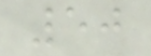50
